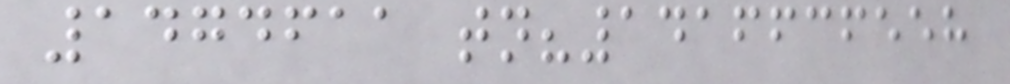1474611 tn?1416636558
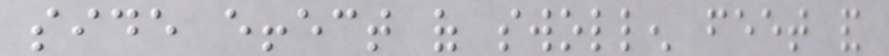side effect of swollen feet and
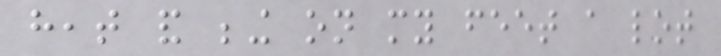heat and being on my feet a lot
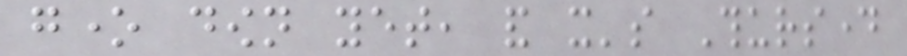gone down yet, and it's Thursday
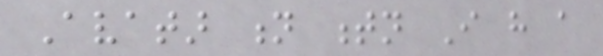Avatar n tn I have a
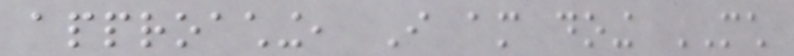approaching, I am doing MUCH
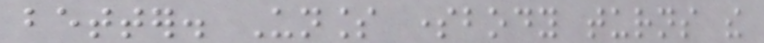better. Unless somebody turns the
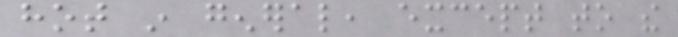hot in general, except to the
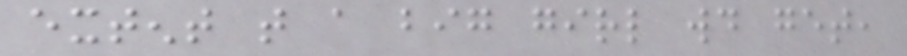extent that a big girl would get,
